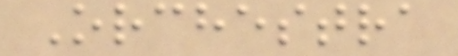Orchestra
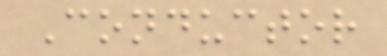Conductor
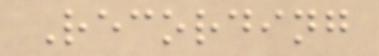Recording
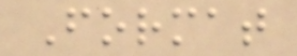Format
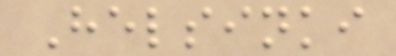Helsinki
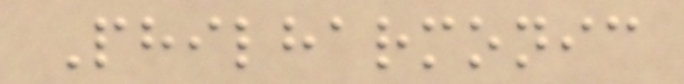Philharmonic
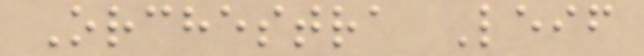Orchestra Leif
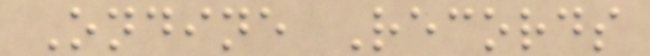Ondine Records
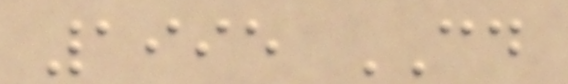1995 CD
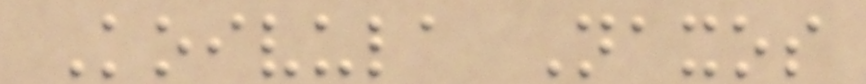Koivula Naxos
